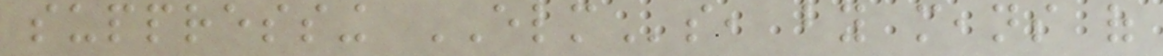suppressing ELMs, by means of
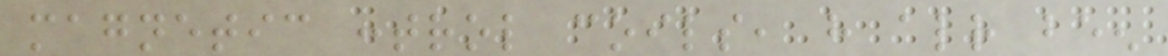magnetic control coils, have already been
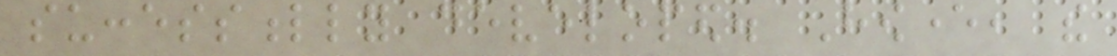successfully developed. However, the
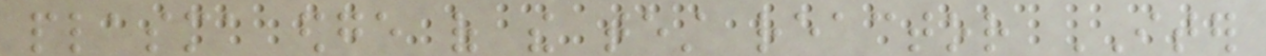plasma edge of the test reactor ITER
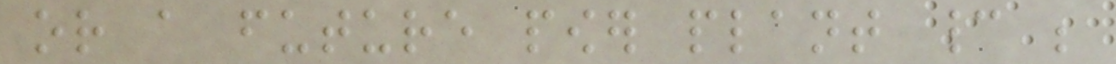or a future power plant cannot be
